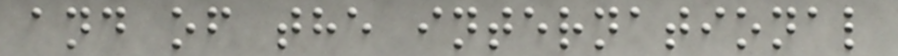and of the international
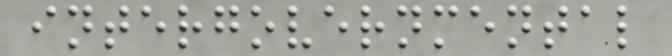intergovernmental
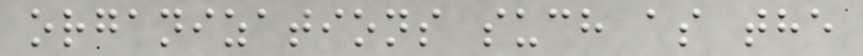organizations such as the
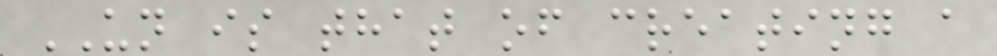UN is that of creating a
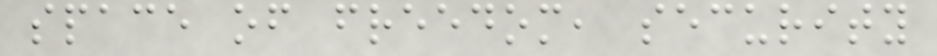space of freedom, security
